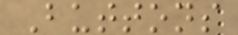Buttons
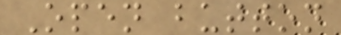Open button
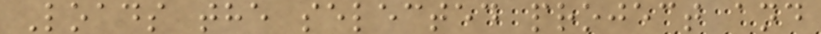Loads the selected project and
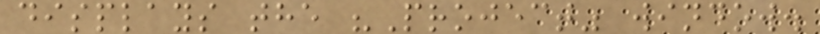displays the "Project" window.
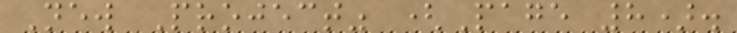New Project" (Page 8).
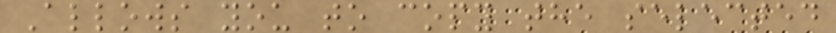Allows you to copy the selected
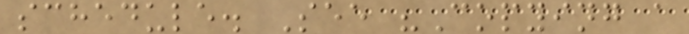schedule. See "Copying a
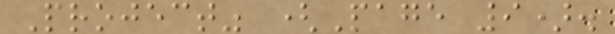Project" (Page 9).
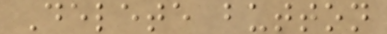Delete button
